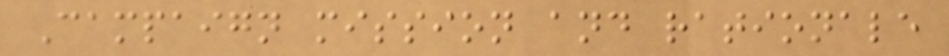Campaign mission and rationale
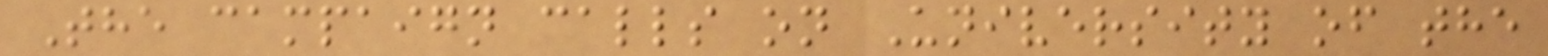The campaign calls on University of the
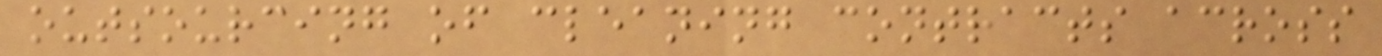outsourcing of cleaning contracts across
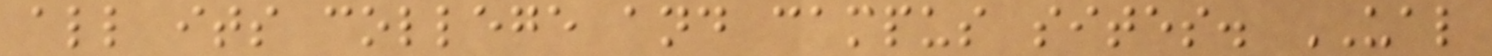all its college and campus sites. UAL
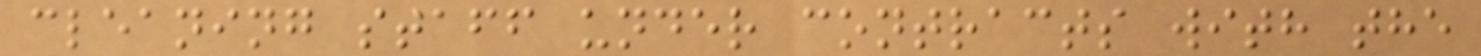cleaning staff under contracts with the
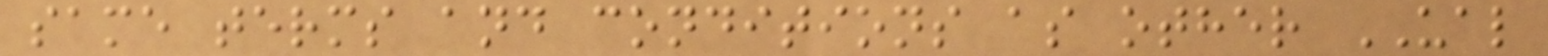same terms and conditions as other UAL
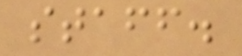staff.
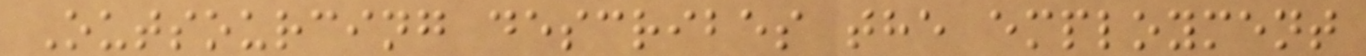Outsourcing describes the employment
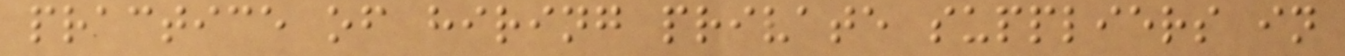practice of hiring private suppliers in
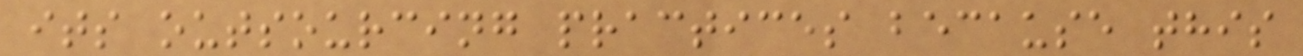its outsourcing practices because this
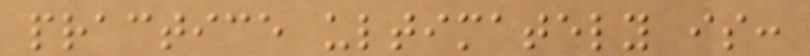practice ultimately is:
